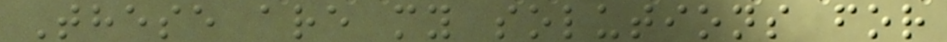These are my solutions for
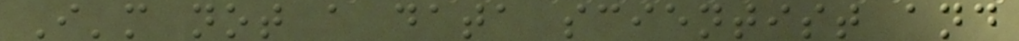I'm not a data scientist and
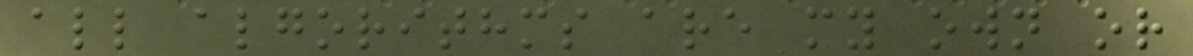all algorithms are my own or
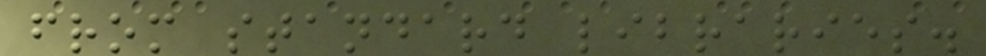from standard libraries.
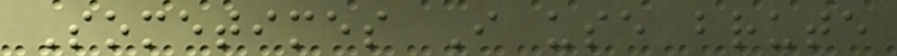Sometimes I use brute
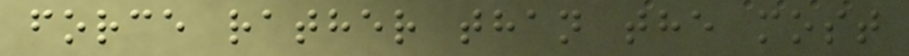force rather than the most
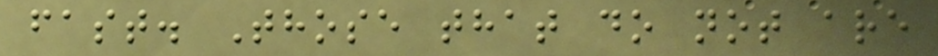fast. Those that do not are
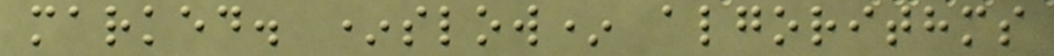marked. *slow* algorithms
